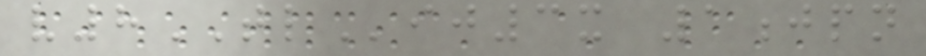v8TLij3x 1jpn
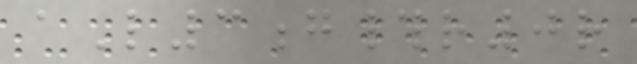aL3g#r0r
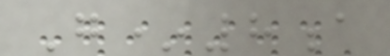G*8a
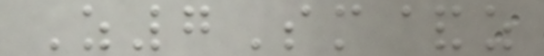Z7Sm&z
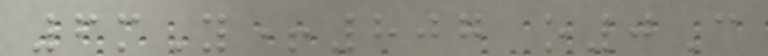6mY+807 o0C
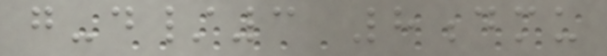g-d/3 8dmu
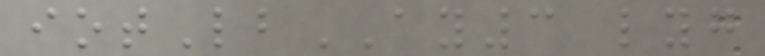iotLbAY3 lyg
